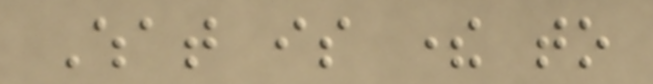What is there to
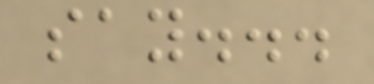say...
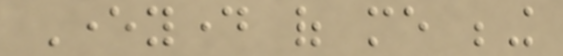Everyday of me being
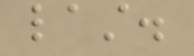last.
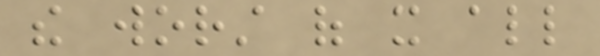the worst of it all
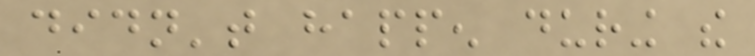didn't happen during the
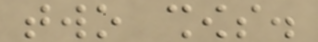two shows.
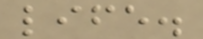life.
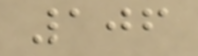106
